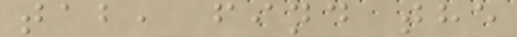tab, find the
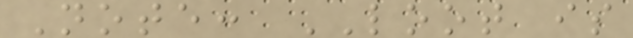Note: LOOT is
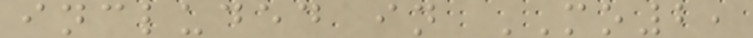included in MO2,
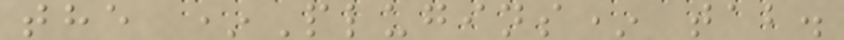the *Plugins* tab.
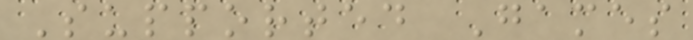Supported Games
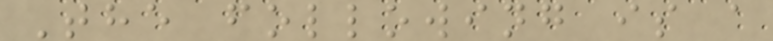The following is a
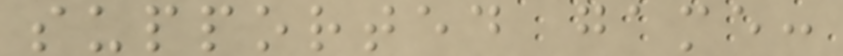supported game:
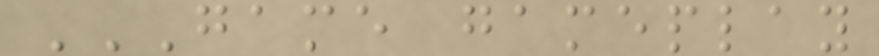GAME GAMEPLAY
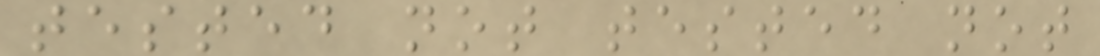tested not tested not
